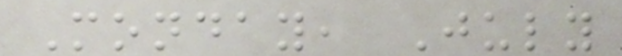Monday, July
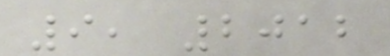9, 2012
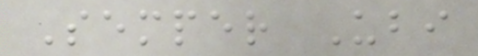Semper Ubi
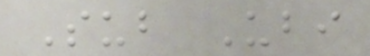Sub Ubi
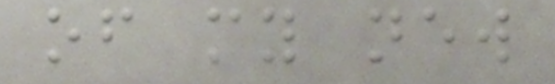of my new
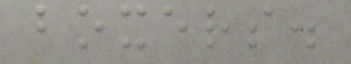boxers.
